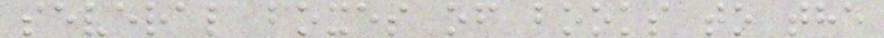several boxes of books to the
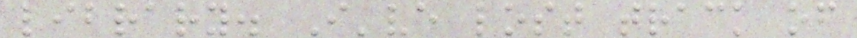library. I've lost track of
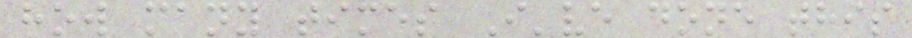how many times I've done this
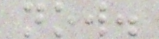now.
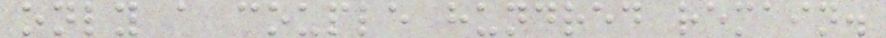only a couple hundred remain.
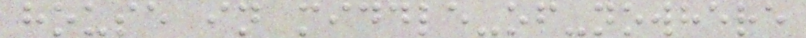house in middle-of-nowhere
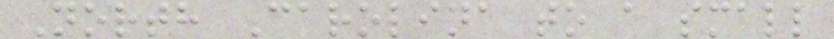North Carolina to a small
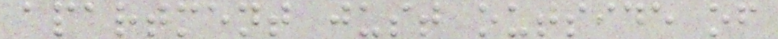apartment just outside of
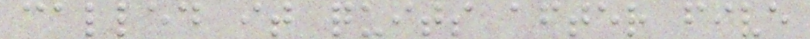called it quits after five
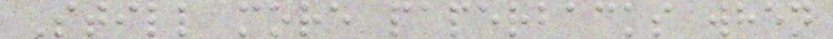Still more paperbacks when
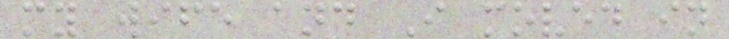my wife and I moved in
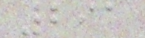291
